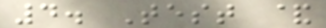4. Test &
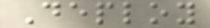Deploy
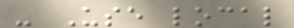- Use local
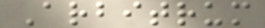Arbitrum
